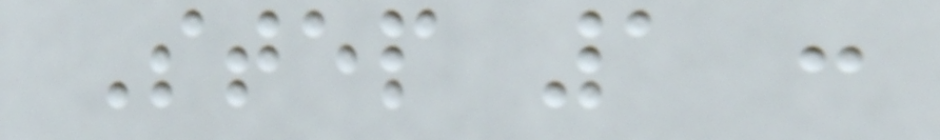Step 1 :
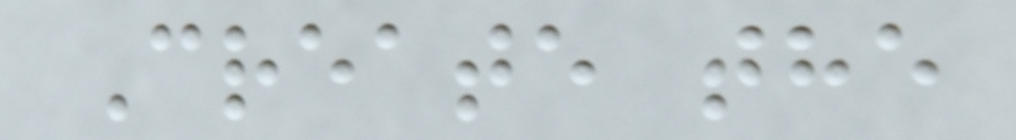Create the
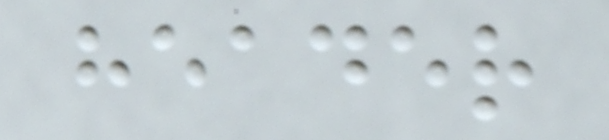header
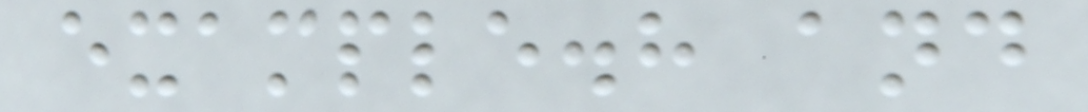example.h and
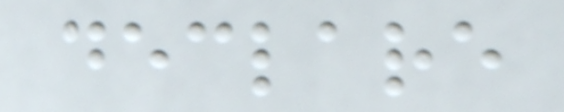declare
